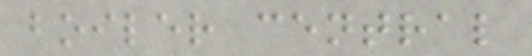boiler central
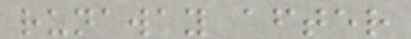runaway after
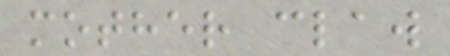mother claw
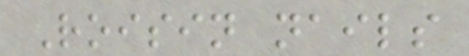Roisin nails
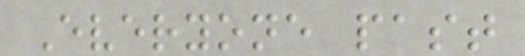Everyone past
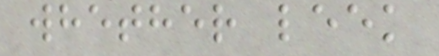whether leek
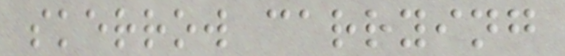skerrow carrying
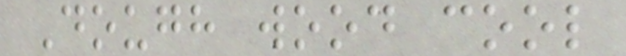Dough wood cool
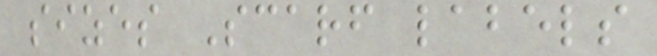sizes Scarf labels
